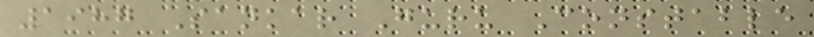1987 Sankar Guru Constable
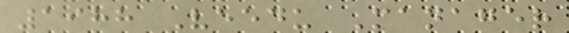1988 Veedu Manager
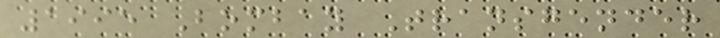1995 Bombay Transgender
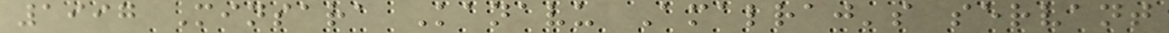1997 Minsara Kanavu Amalraj's servant
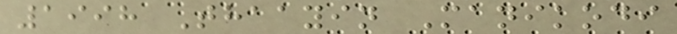1998 Thaayin Manikodi
